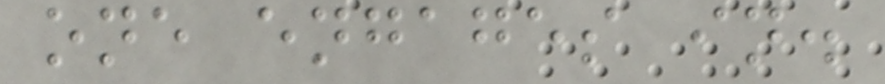one engages in.
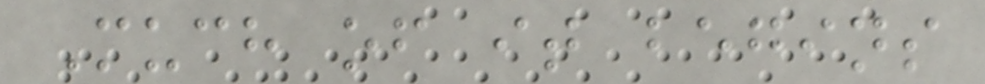Much of it begins
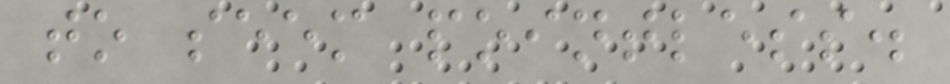to seem pointless.
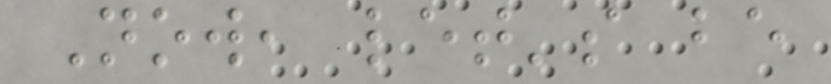Now, let's be
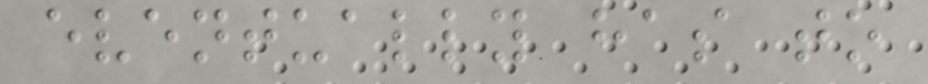eventually has to
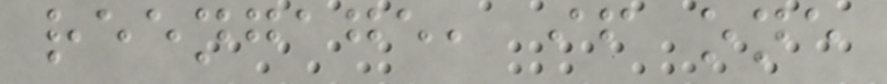reengage, if one
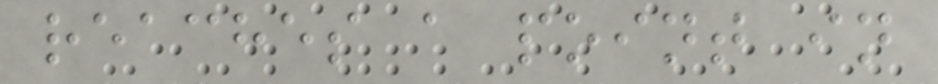reaches a point in
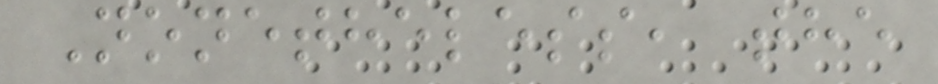Nonetheless, the
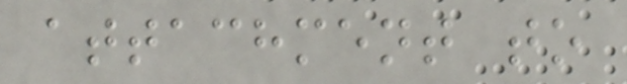attachment to
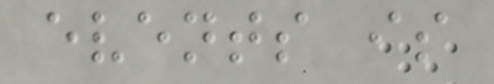events is
